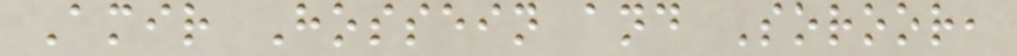Amir Hossein and Soroor,
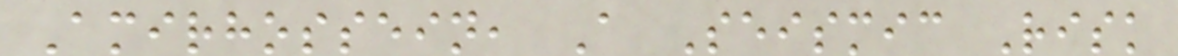Amirhossein, A Seismic Risk
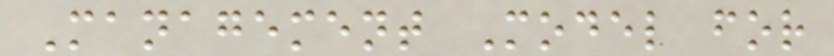Management Model for
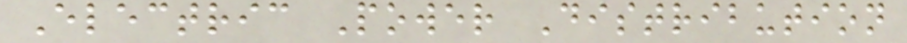Electric Power Distribution
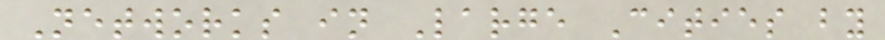Networks in Large Cities by
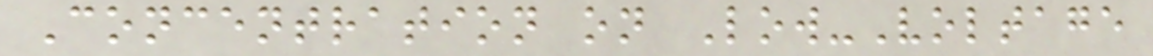Concentration on Low-Voltage
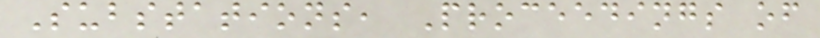Substations, Proceedings of
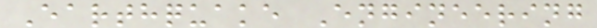Earthquake Engineering
